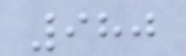980
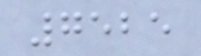7525
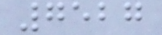7527
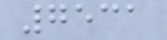7531
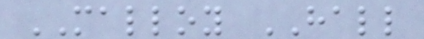MALLOY HALL
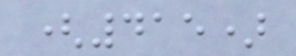(415)
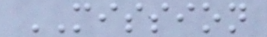MISSION
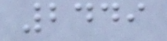2449
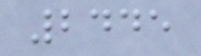2445
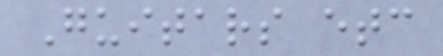Guitars etc
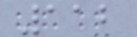112
